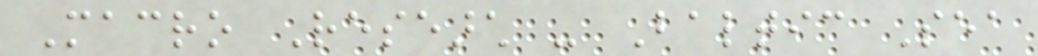Macro Research - Baltic Sea
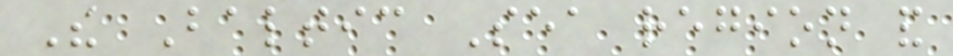The Baltic Sea region and
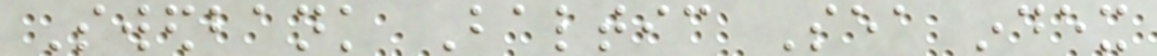Swedbank Baltic Sea index
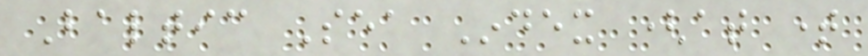Baltic Sea Index (at time
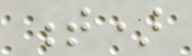t)
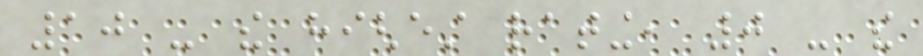10 - the highest rating, 0 - the
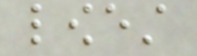lowest
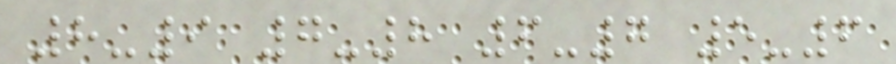8-9 7-8 6-7 5-6
